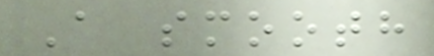A smooth
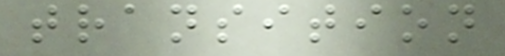transition
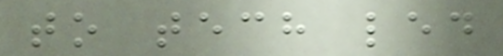to tech led
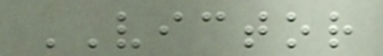VICTOR
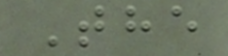The
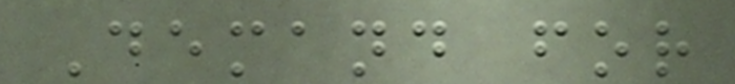Demand for
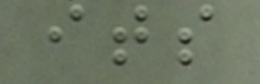its
